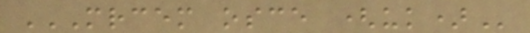MRCEM OSCE (UK)
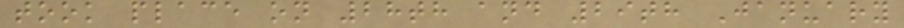took place on 28th and 29th January
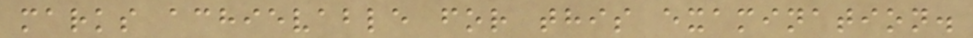marks achievable for this examination.
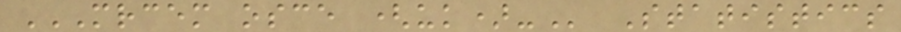MRCEM OSCE (UK)- Statistics
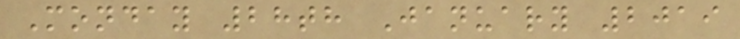Monday 28th January 2019
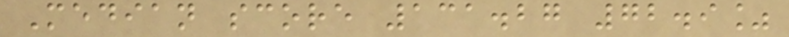Median score 131.27 72.9%
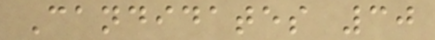Candidates 30
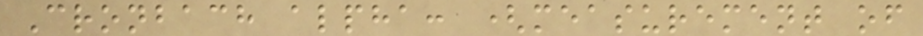Cronbach alpha: (measurement of
